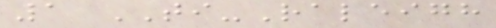1 TI-Raleigh
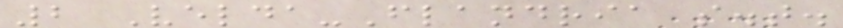2 Velda-Flandria s.t.
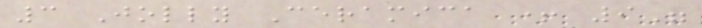3 Jolly Ceramica + 9"
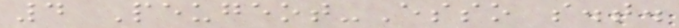4 Peugeot-Esso s.t.
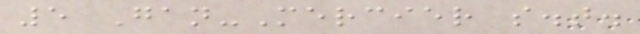5 Gan-Mercier s.t.
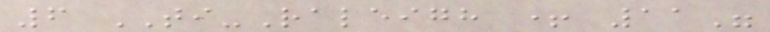6 TI-Raleigh + 11"
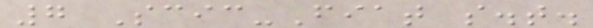7 Scic-Fiat s.t.
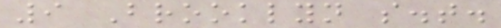9 Brooklyn s.t.
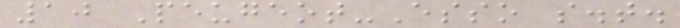10 Peugeot-Esso s.t.
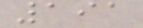191
